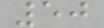50
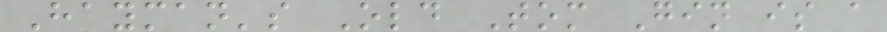Hayman's Old Tom Gin is a
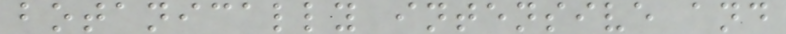botanically intensive and
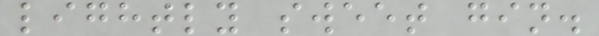lightly sweet gin.
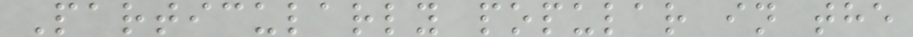Particularly popular in the
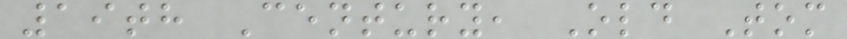19th Century, Old Tom
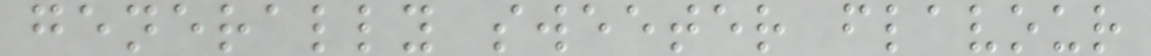generally sweeter flavour
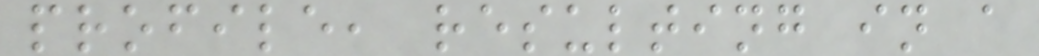profile, resulting in a
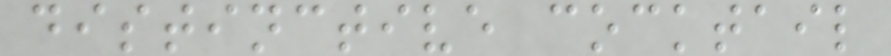distinctive cocktail
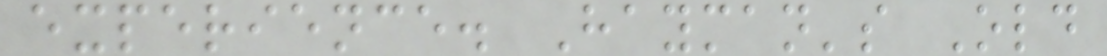experience. Hayman's Old
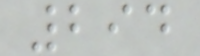294
